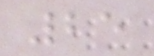25
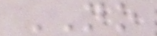NO
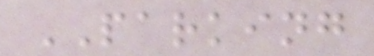PARKING
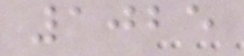1025
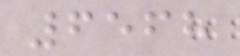6568
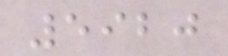5920
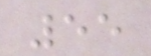55
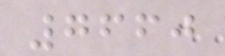7660
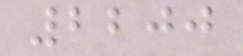2200
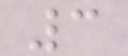3
